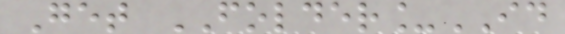Get FOLDER_ID
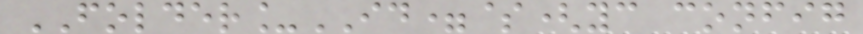FOLDER_ID=$(yc config
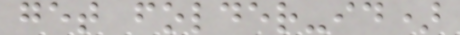get folder-id)
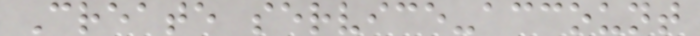Create service-account
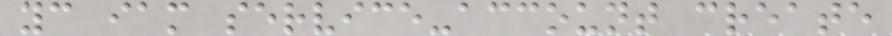yc iam service-account create
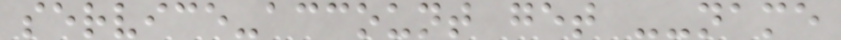service-account get --name
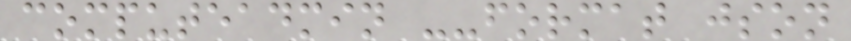computeadmin --format json
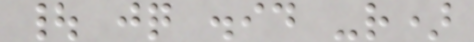| jq .id -r)
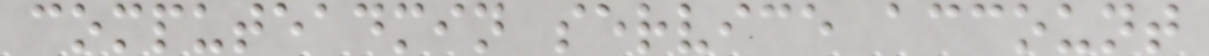computeadmin service account
